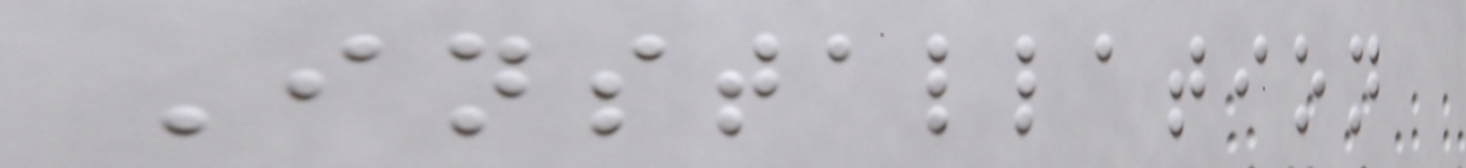Installation
